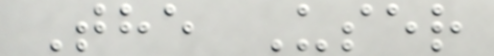The User
